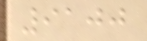9100
